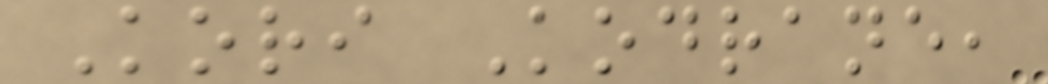Kori Kodrane,
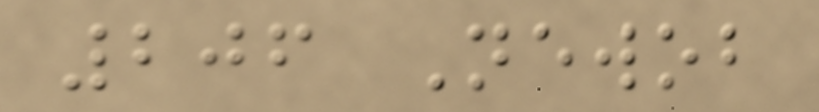206 Newob
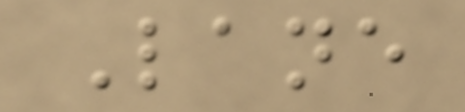Lane
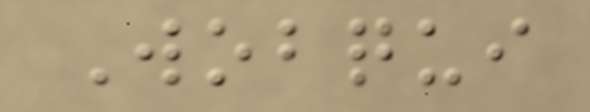Wobqui
